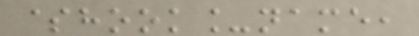$hook_name,
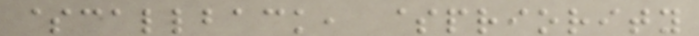$callback, $priority
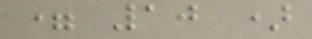= 10 )
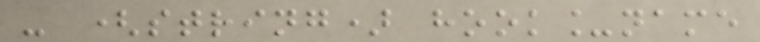- (string) hook_name
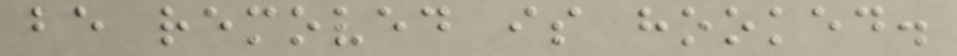be removed is hooked.
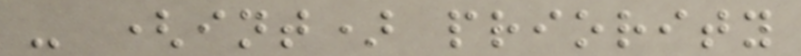- (int) priority
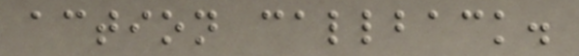action callback.
